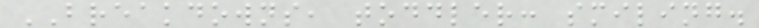BREAKDOWNS, toddler: smiling.
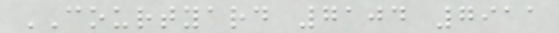COURTYARD 7104 7911
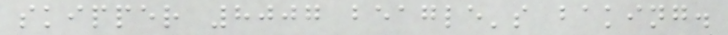skipper 8007 beagle's baking.
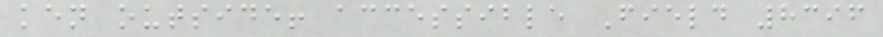ken outside! accessible Field 8396
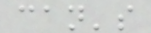can's
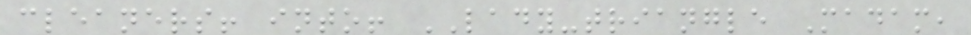cleaners! into! LADY-triangle Madam,
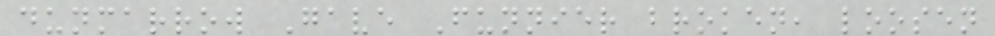dunmarrow Gave Funnier broken, loosen
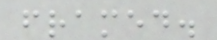framed.
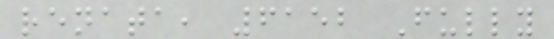renata, 6152 Fully
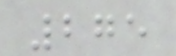275
